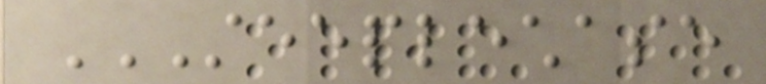STEEPLECHASE
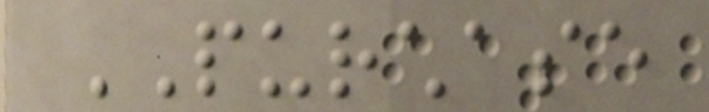PURCHASE
